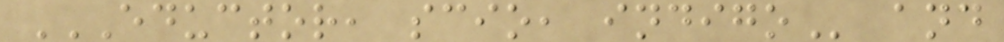EDUCTOR, SCIO, INDIGO and
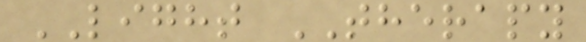LIGHT THERAPY
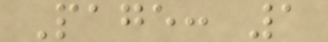Page: 1
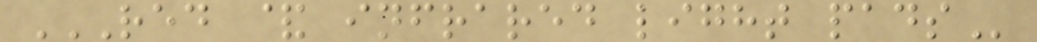RED & INFRARED LIGHT PADS
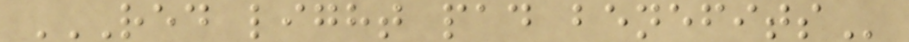RED LIGHT PAD BENEFITS
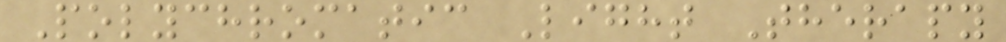Polychromatic Light Therapy
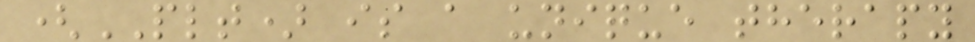(PLT) is a unique therapy
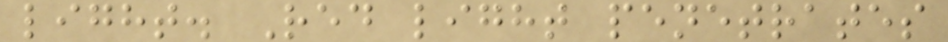light. Red light penetrates
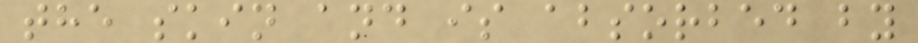the skin and is absorbed by
